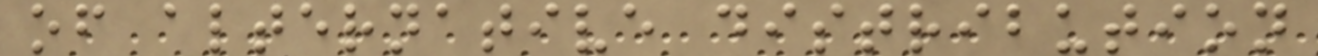of alternative distribution
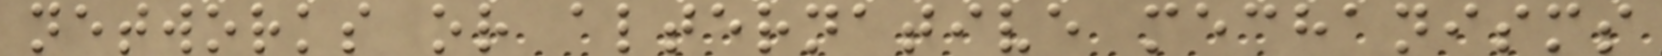networks or alternative mechanisms
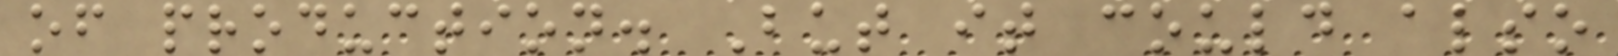of production. But it could also
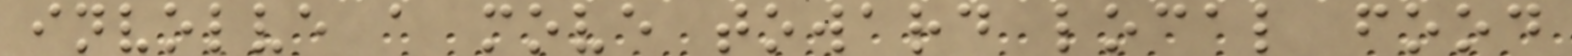involve a move toward local food
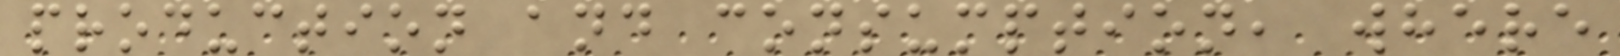production and consumption, where
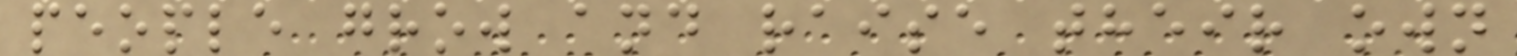people grow and raise their own
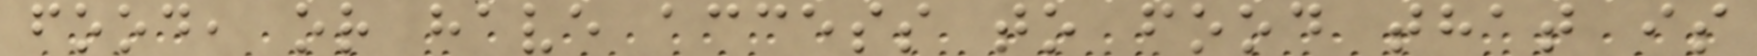food, or have access to food that is
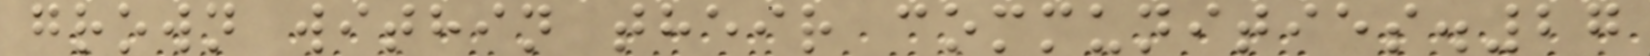grown within their communities.27
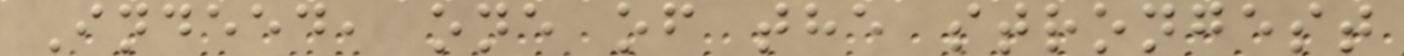Indeed, one of the strongest
